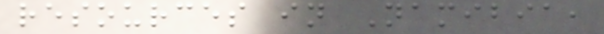resources in Namibia,
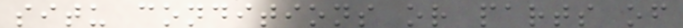situ conditions or parts of
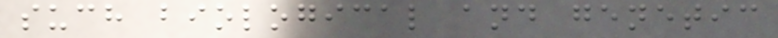such biological and genetic
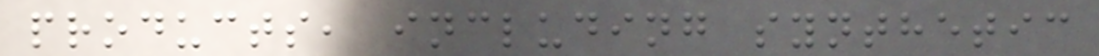products, including synthetic
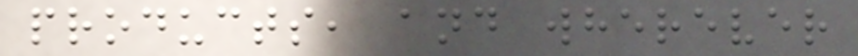products, and wherever
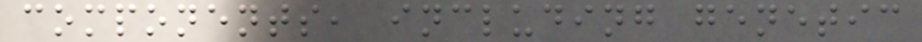components, including genetic
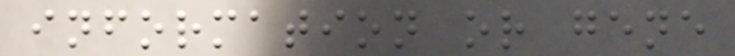information or gene
